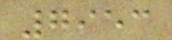7953
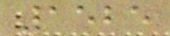1525
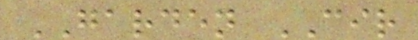GARDEN CIR
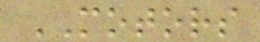MOTORS
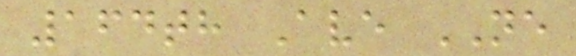164th Ave NE
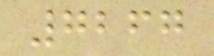7267
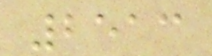2513
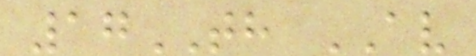17TH AV
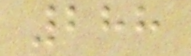288
